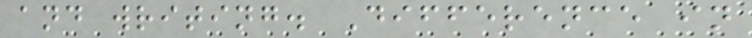and writing. Difference in
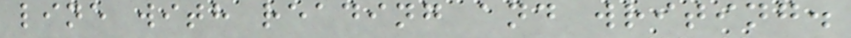line with reading and writing.
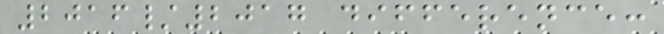2016/2017 difference:
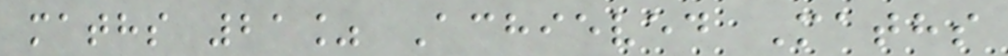maths 21% Achieved Maths
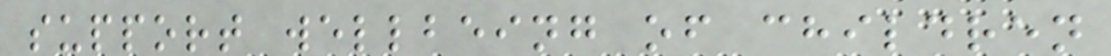support wellbeing of children
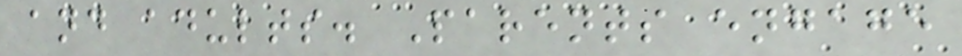and adults. Parents engage
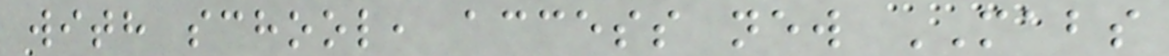with school, access new MABS
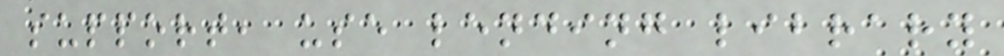support, use lending library
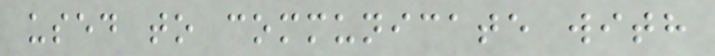used to communicate with
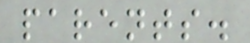parents.
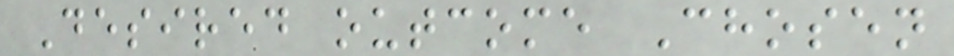Desired outcome Chosen
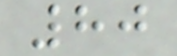80
